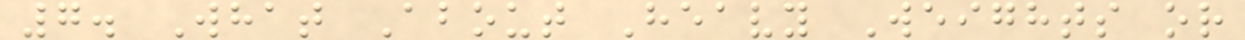7. What About Heavy Weights or
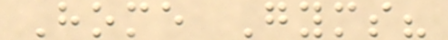Home Gyms?
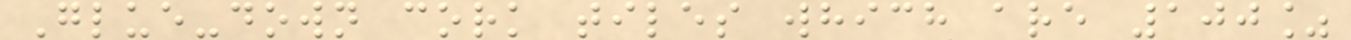Glue-down cork tiles which are 100%
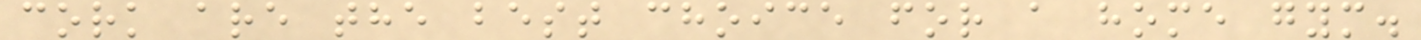cork are the best choice for a home gym.
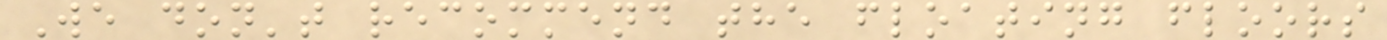We don't recommend the floating floors
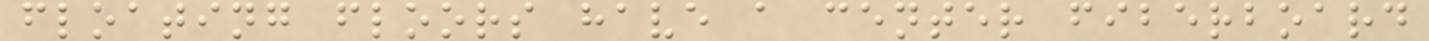floating floors have a center fiberboard
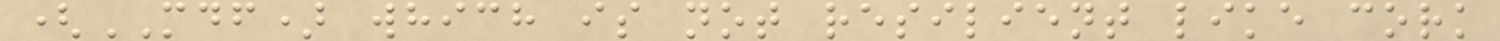(MDF) which is not resilient like cork
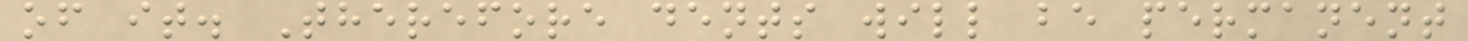of it. Therefore dents will be permanent
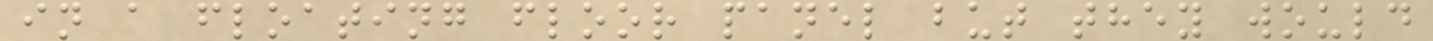in a floating floor panel but they would
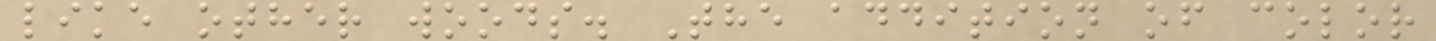like other woods. The addition of color
